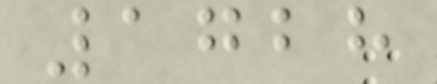1728
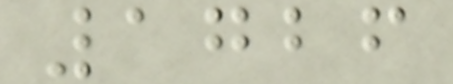1726
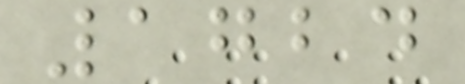1724
